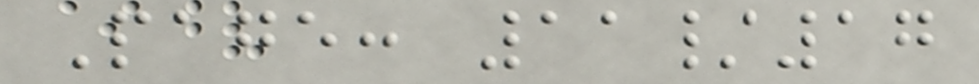Page: 11/17
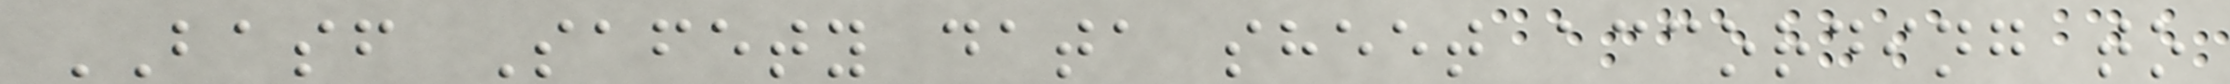BASF Safety data sheet according to
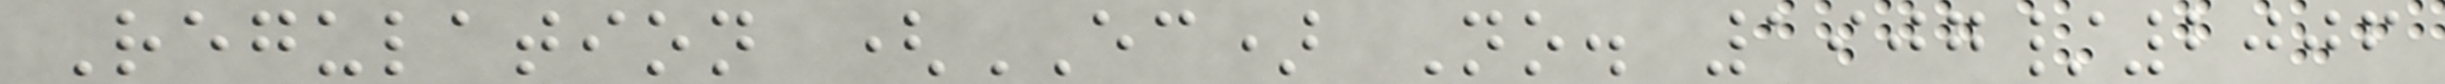Regulation (EC) No. 1907/2006
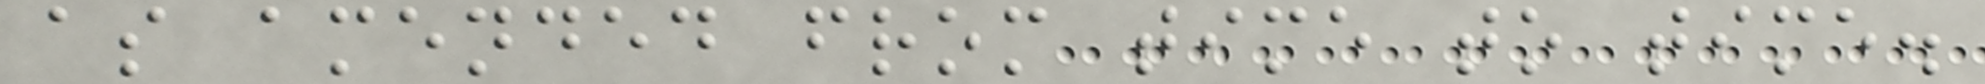as amended from time to time.
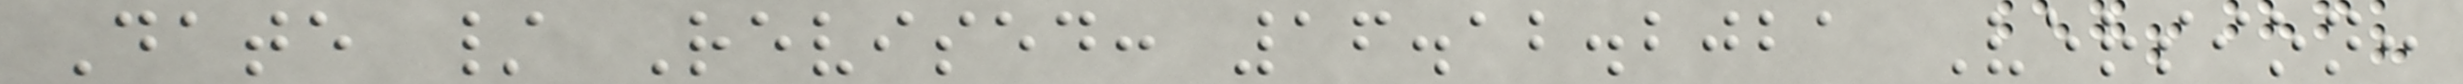Date / Revised: 16.12.2021 Version:
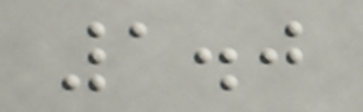1.0
